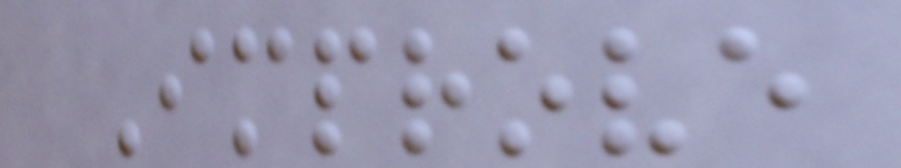Improve
